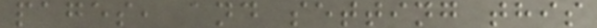pages, and setting this
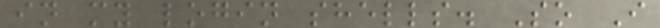in my login shells. So I
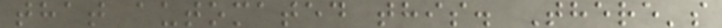that automated this. There's
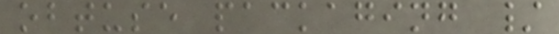obtuse packaging /
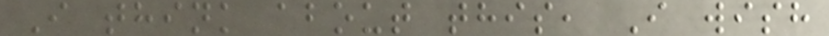I think about this, I wish
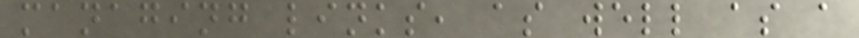managing links, as well as a
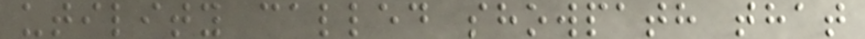utility called showpath that
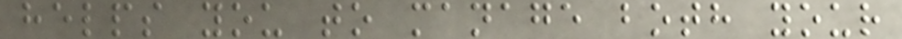helps you to manage both your
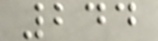244
